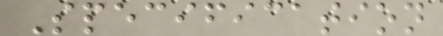Specification
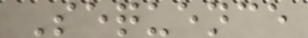Sequence
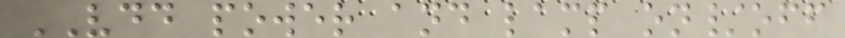VDD power and lamp on/off
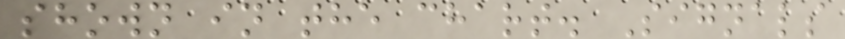shown in the chart. Signals
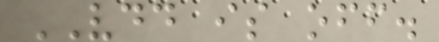VDD is off.
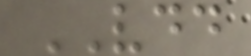VDD
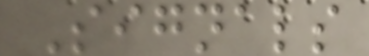Signals
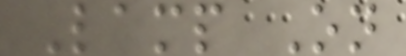Lamp On
